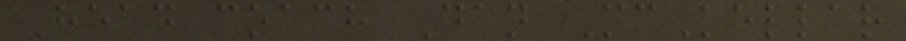Head coach Dan McKellar
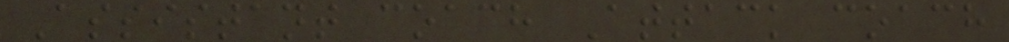Assistant coach Attack coach
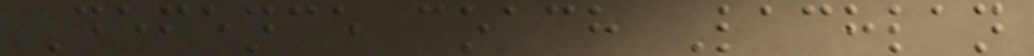Defence coach Lachlan
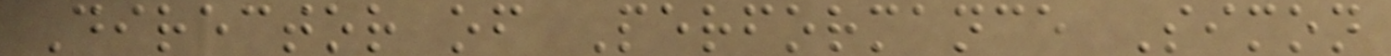Director of Performance Simon
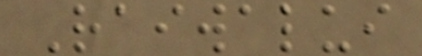Raiwalui
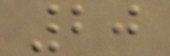20
